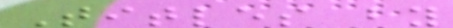Titles by
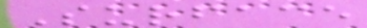Surface
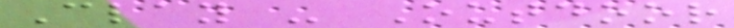Clay - Outdoor
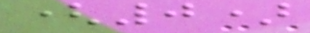(0)
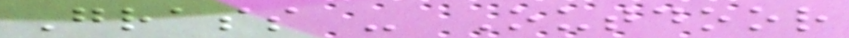Grass - Outdoor
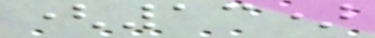(13)
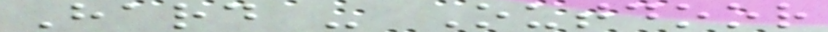Hard - Outdoor
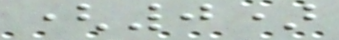(0)
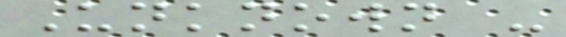Unknown -
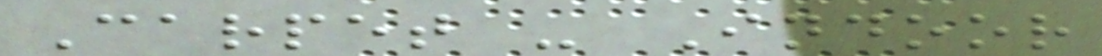Carpet - Indoor
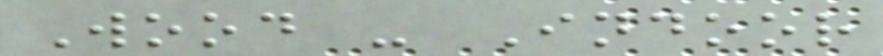Wood - Indoor
